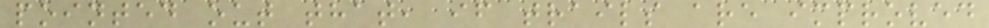pointed out that, if trails are improved
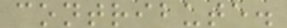contribute.
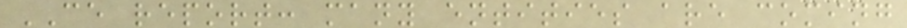CE report: many entities are coming
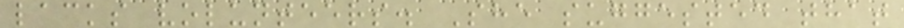lacks volunteers. She suggested that
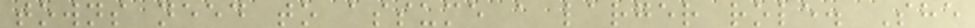towns need to assume a larger role. She
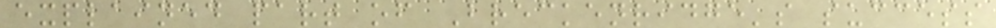explained part of Breckenridge's success
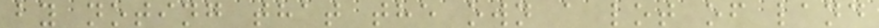by noting that the own a lot of land
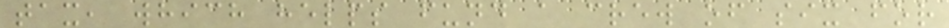tax, which helps fund a crew of six for
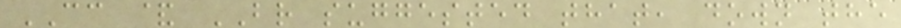CC & BR suggested that, down the
